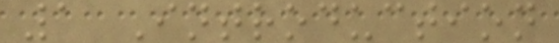1 Introduction
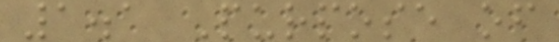1.1 Purpose of
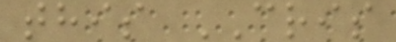this CRIS
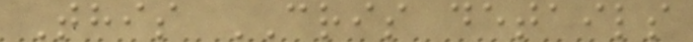This CRIS details
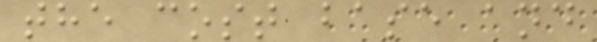the cost base and
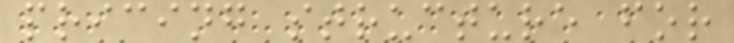pricing structure for
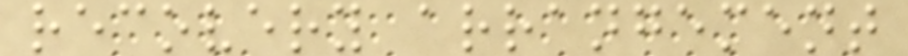recovery arrangement
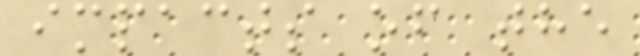impacts of the
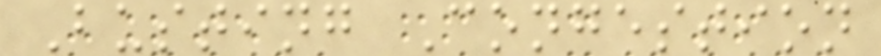Busting Congestion
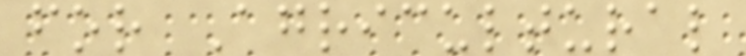for Agricultural
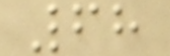68
